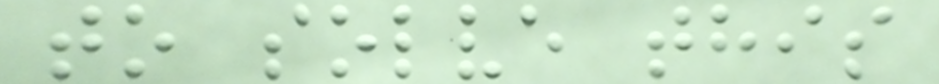to solve this
